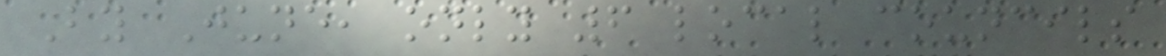By June, only 6 local councils
